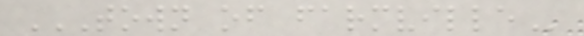TOWN OF FARMVILLE
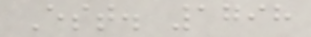Est. 1798
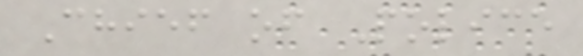Chief of Police
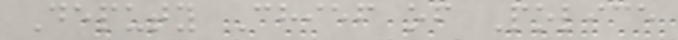Deputy Chief of Police
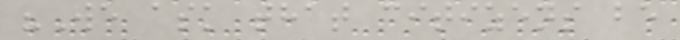"We ask that citizens be
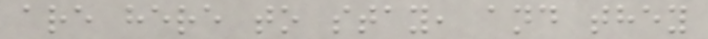are here to stay, and they
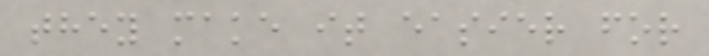they make it easier for
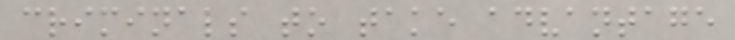criminals to take advantage
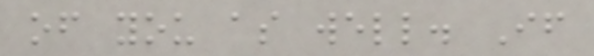of you as well. If
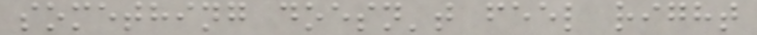something doesn't feel right
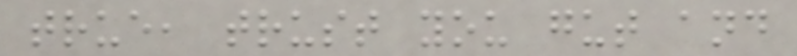true, trust you gut and
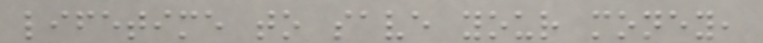lifetime to save your money,
